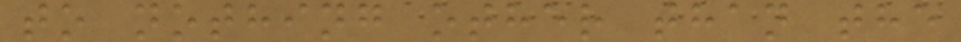to nothing other than the
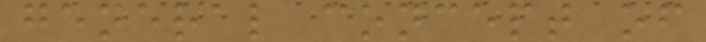general concept of
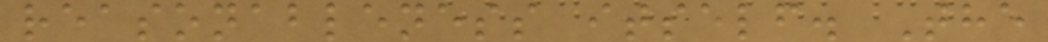reasonableness itself. The
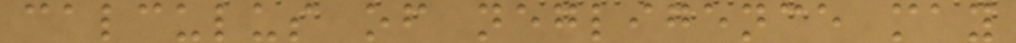calculus of negligence may
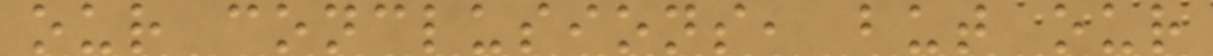our conclusions, but our
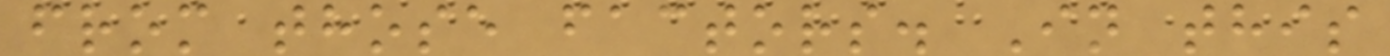from those factors. In this
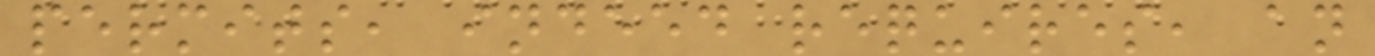permits, indeed requires, an
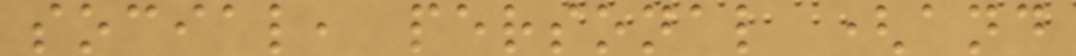social, personal (and
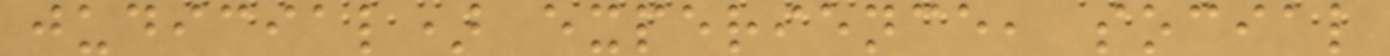judicial) experience, social
